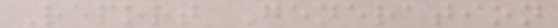Report Generation
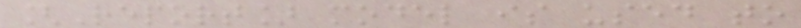[Report] model is used to
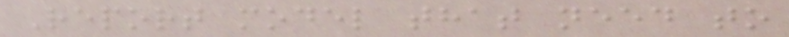Report model that need to
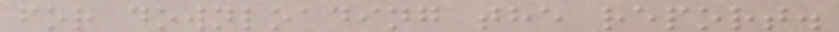for downloading the report.
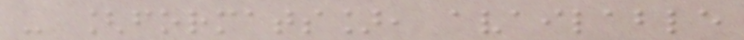- [formats], available
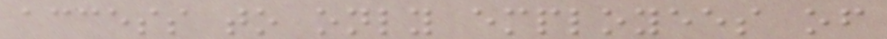access to only employees of
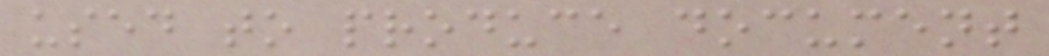used to produce document
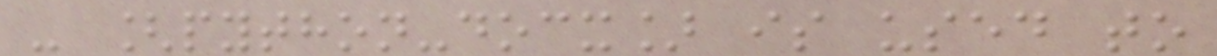- [python-docx] is used to
